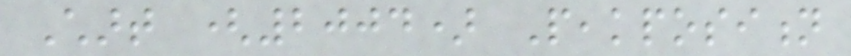Chart (2004) Peakposition
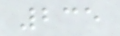235
